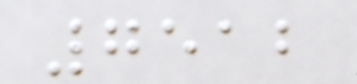7512
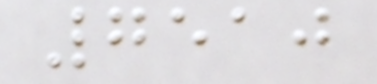7510
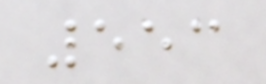553
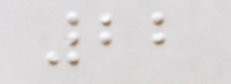22
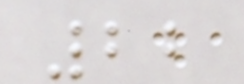22
